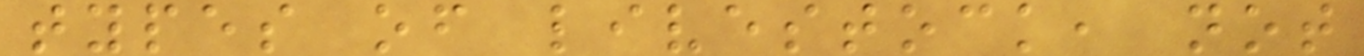types of livestock, not
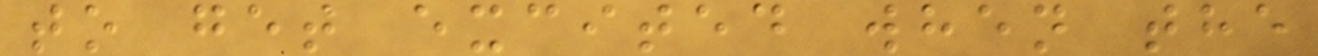to get excited when the
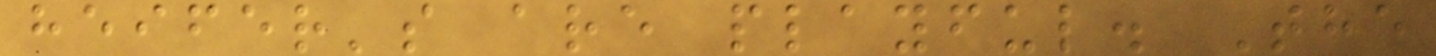heifer's are playful. The
